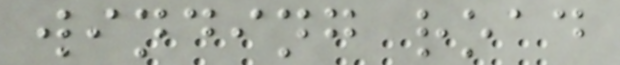winding road
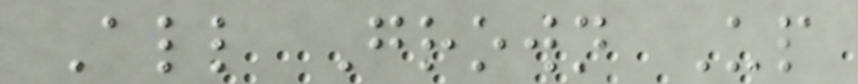All Grown Up
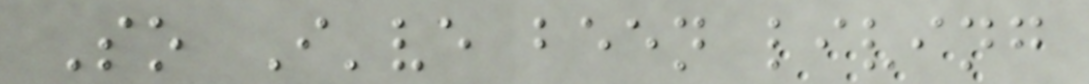So I've been living
